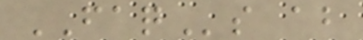FAQs about
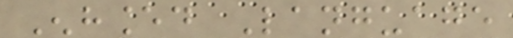Enhanced Language
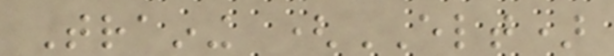Training (ELT)
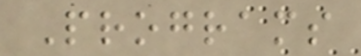Programs
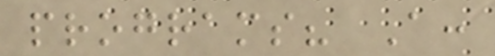programs? A:
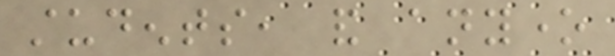students, and anyone
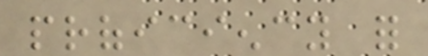proficiency for
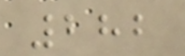282
